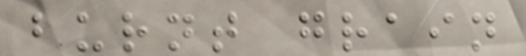burnt grain
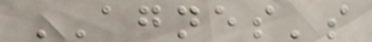AGNES's
